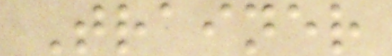Trainer
